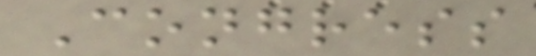Congress
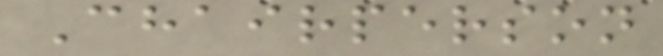Chairperson
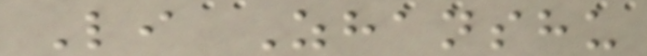Li Zhanshu
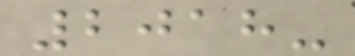2018-
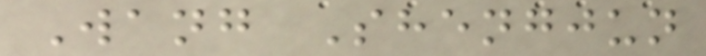Wang Shengjun
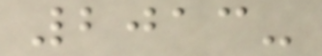2013-
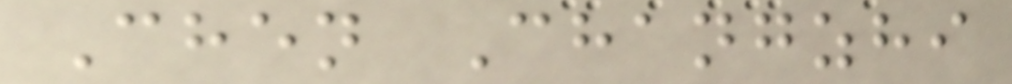Chen Changzhi
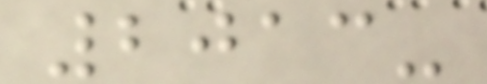2013-
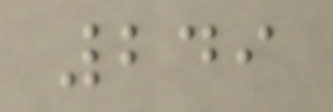249
